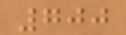700
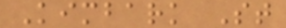Kimbark St
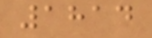1814
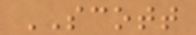SCOTT
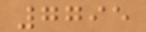7795
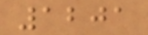1201
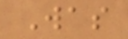Was
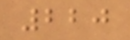220
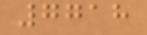7718
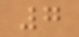7
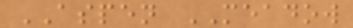ASPEN MEADOW
